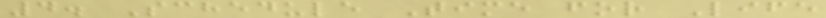4. Schedule Time for Life
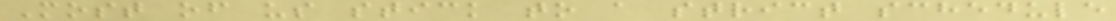Most of us stick to a strict schedule
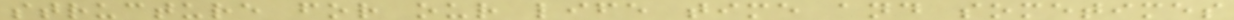structure for our life time and sometimes
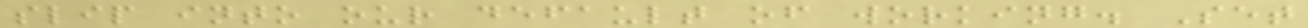slip into our default of working. Set
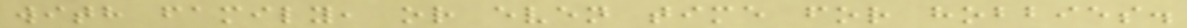with family, or even time for hobbies.
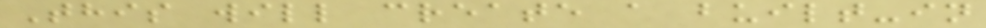This will create a built-in
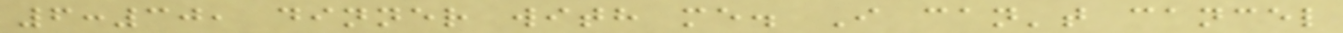6:30, dinner with me. I can't cancel
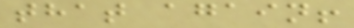that again!
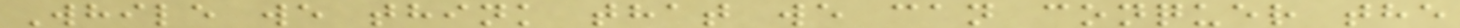While we think that we can conquer the
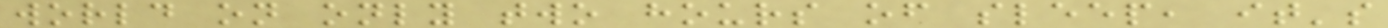world on only two hours of sleep, it's
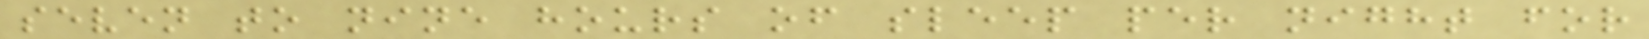seven to nine hours of sleep per night for
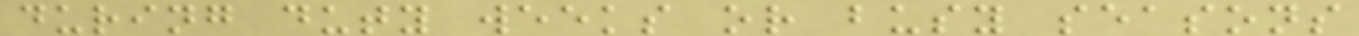during duty weeks or busy seasons
